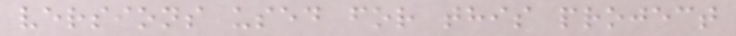versions used for this project
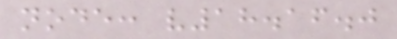node: v18.16.0
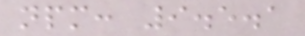npm: 9.5.1
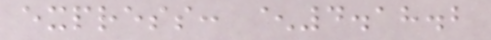express: ^4.18.2
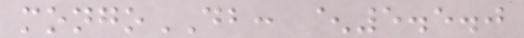mongoDB: ^5.5.0
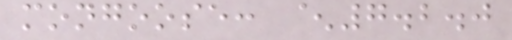mongoose: ^7.2.0
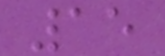15
